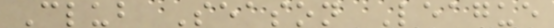Club Season League
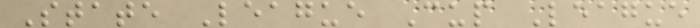State League Cup League
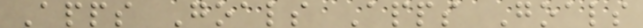Apps Goals Apps Goals
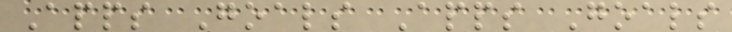Apps Goals Apps Goals
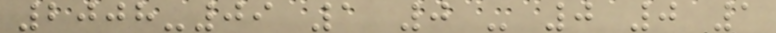2008-09 1 0 - 0 0 1
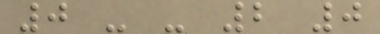0 - - 2 0
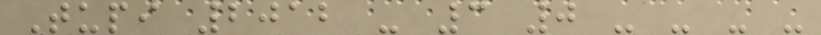Tupi 2012 - 3 0 - - - -
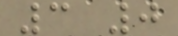3 0
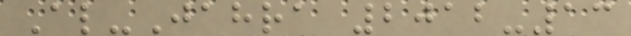Al-Jahra 2012-13
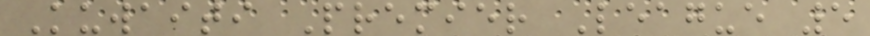Kuwaiti Premier League 5
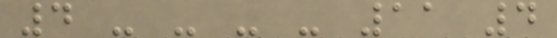4 - - - - 11 4
